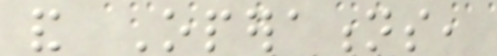and Operations,
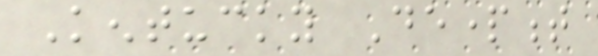Kentucky Department
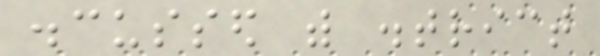discussed with district
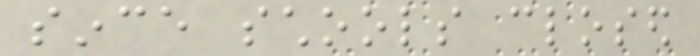since schools closed
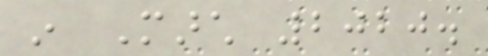in March 2020.
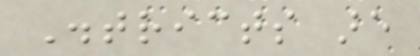Districts are
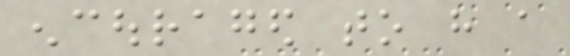encouraged to have a
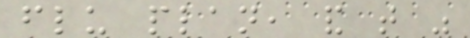flu plan, and that was
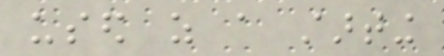used as a starting
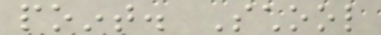point. School
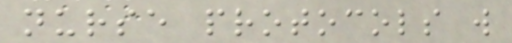nurse protocols will
